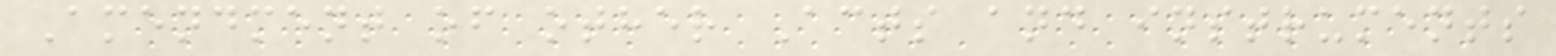Amendment of other Acts and instruments
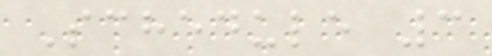Schedule 3
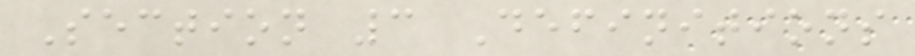Section 3 Definitions
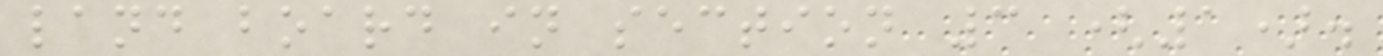land board in section 3 (1).
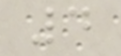4
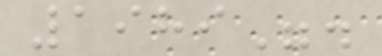1989".
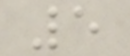5
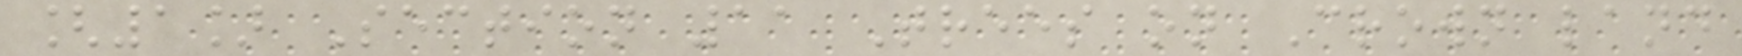[1] Section 11 Trees on Crown land
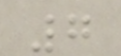7
